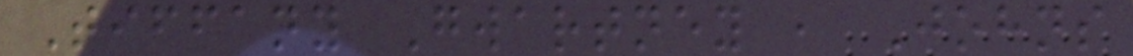Tiffany Gwartney , Johns
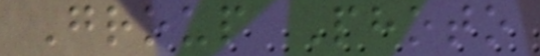Group Photo
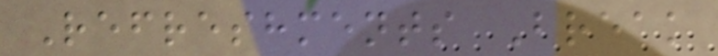Refreshments Break
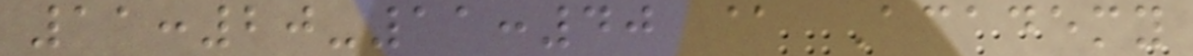11:20-11:40 @ Academy
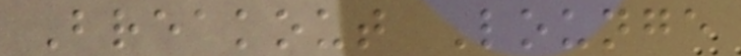Breakout Lounge
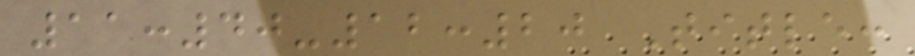11:40-12:20 Title:
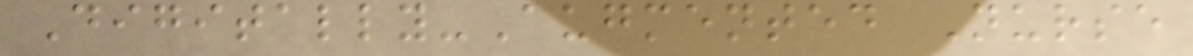Digitally-Augmented Nurse
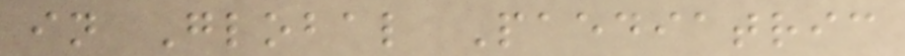in Global Paediatric
